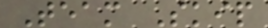Team Skip
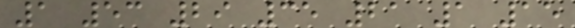1 53 29 35 21 1 15
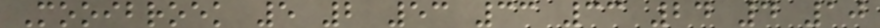Mooibroek 5 2 53 33 33 24 4 10
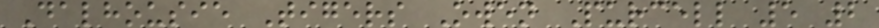Dalhousie Tigers Owen Purcell 5 2
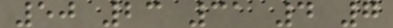50 23 31 4 7
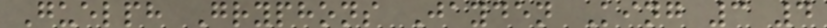Guelph Gryphons Jayden King 3 4
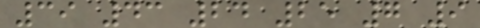39 43 24 25 7 9
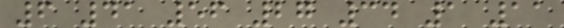6 41 56 27 34 1 11
